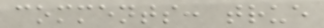comments: true
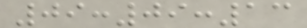09:09:13
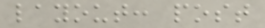layout: post
